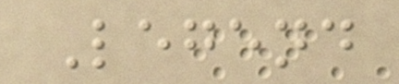Legend
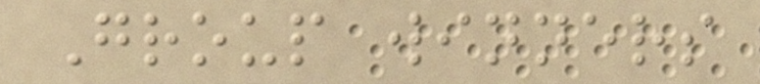Group winners
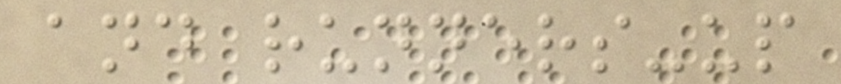and runners-up
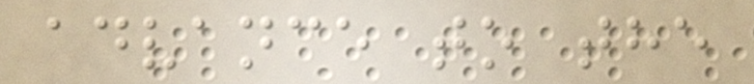advance to the
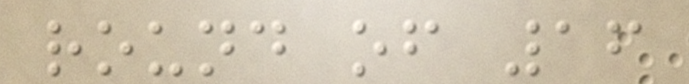round of 16
